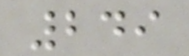249
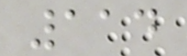114
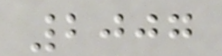2007
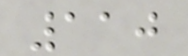110
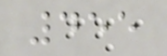455
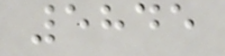5845
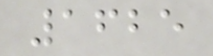1625
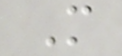M
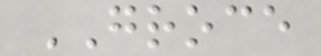GROCE
